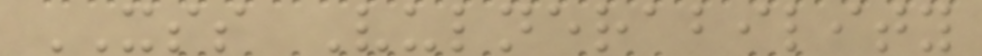XSS Vulnerability
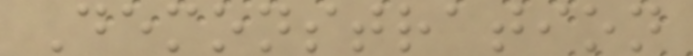Demonstration
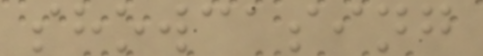showcasing
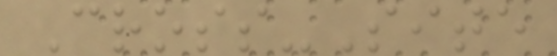Cross-Site
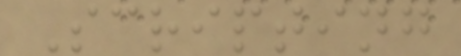Scripting
